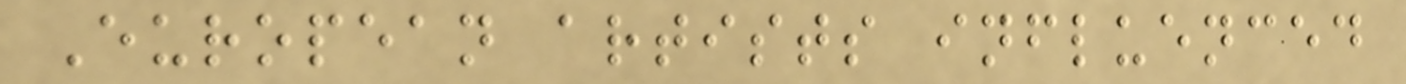European artists influenced
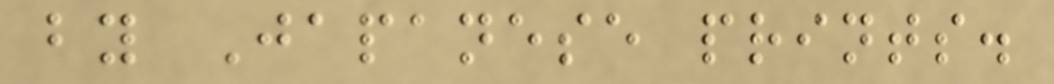by Japanese prints.
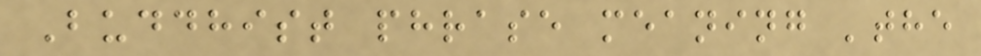Buddhist phrase meaning 'the
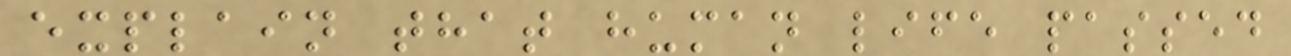explain that human life passed
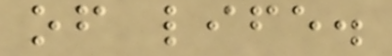of life.
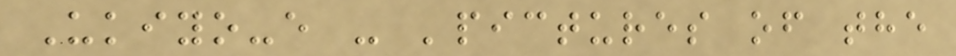Ukiyo-e - 'pictures of the
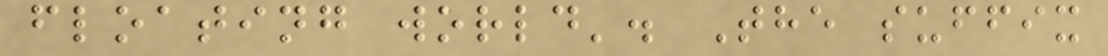floating world'. The suffix
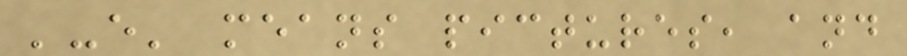'-e' means pictures, and
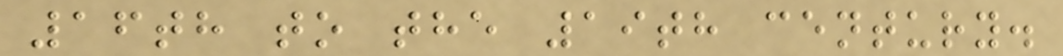16th to the 19th century.
